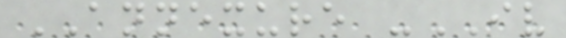ANNEXURE -IV
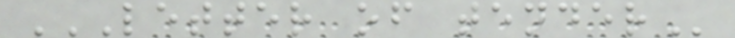LETTER OF TENDER
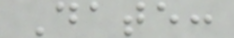Date:
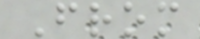From
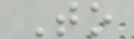To
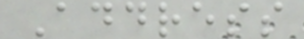Address
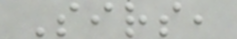Sirs,
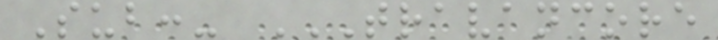Sub:- TRAVANCORE
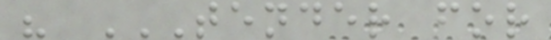" TENDER FOR
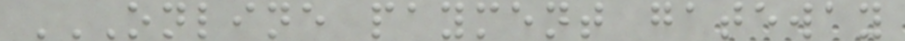ONLINE PAYMENT GATEWAY
